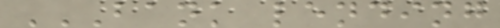BANK LENDING
